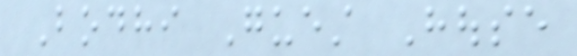Bodhi Guest House
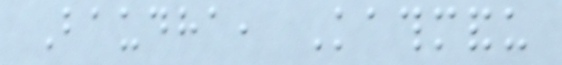Baudha, Kathmandu
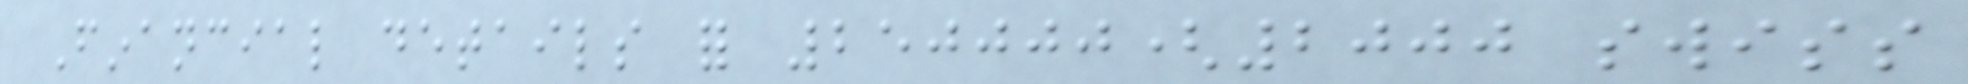Financial details for 250000(2000 swiss
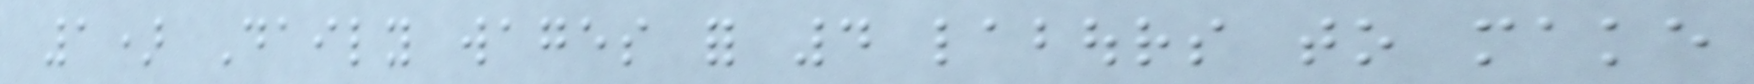1) Daily wages for 4 labours to make
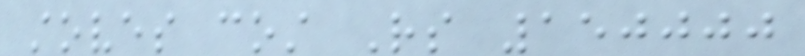stoves cost Rs 150000
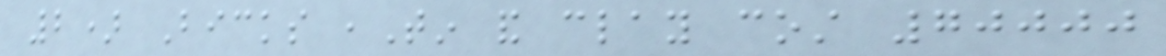2) Bicks ,Tin and clay cost 70000
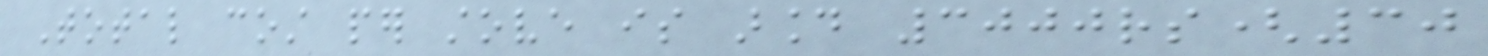Total cost per stove is around 3000rs(30
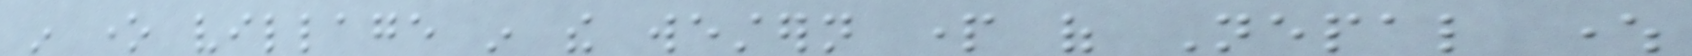in one village in the western part of Nepal where
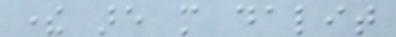there are more dalit
